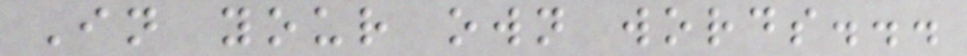In your own words...
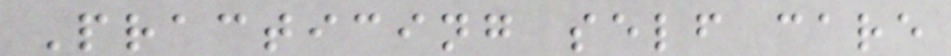Practicing self care
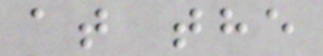at the
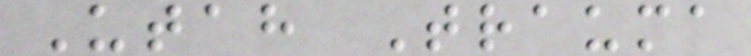Utah Trauma
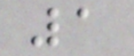1
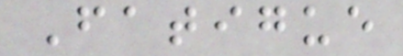Fatigue
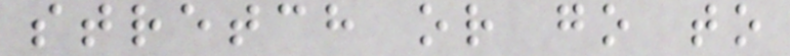stretch or go to
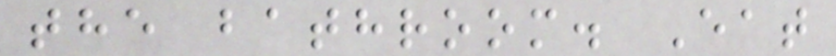the bathroom. Eat
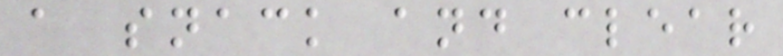a snack and clear
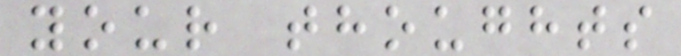your thoughts
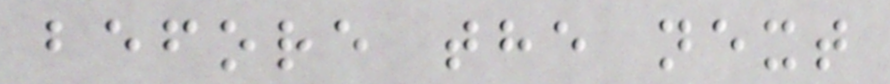before the next
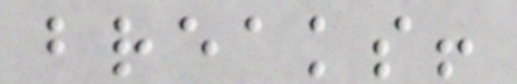breaks!
